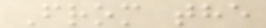From the
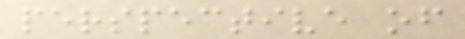perspective of
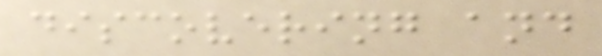discovering and
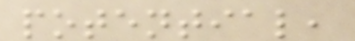potential,
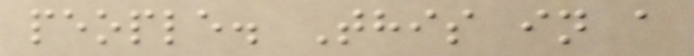people. This in a
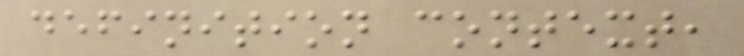definition context,
